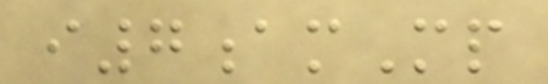i7amMp
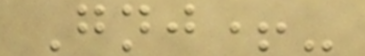Gnj+-
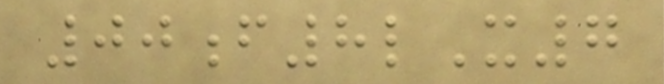00f8lX7
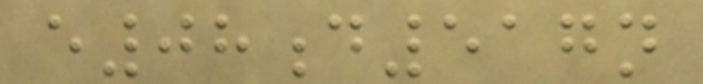e08d517n
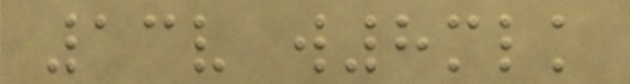13v w8mlk
